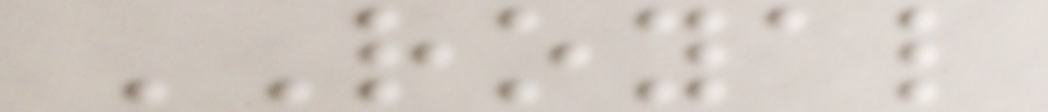ROYAL
